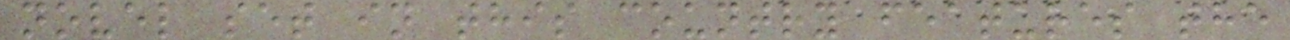novel set in this country features the
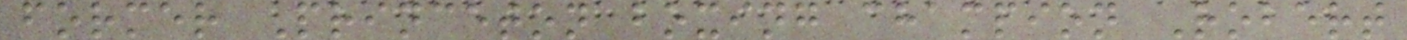former Princeton boxing champion Robert
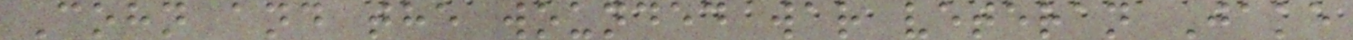Cohn and the wounded war veteran Jake
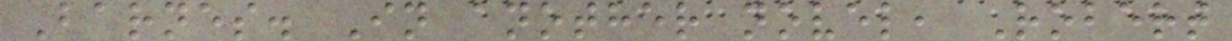Barnes. In another novel, Robert
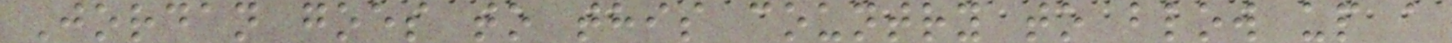Jordan goes to this country to blow up a
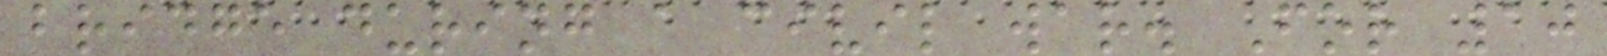bridge during a civil war. For 10
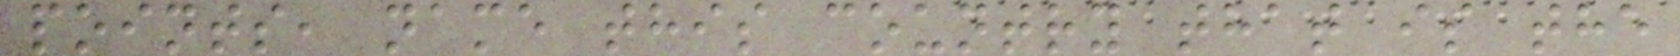points, name this country that is the
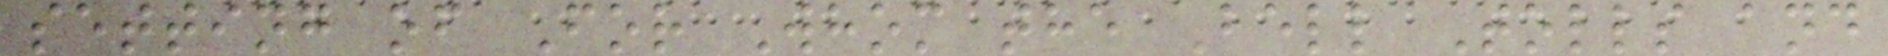setting of For Whom the Bell Tolls and
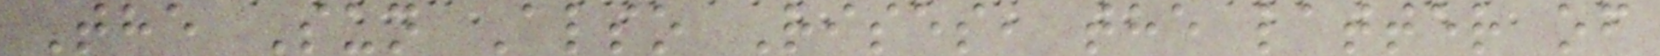The Sun Also Rises, the latter of
